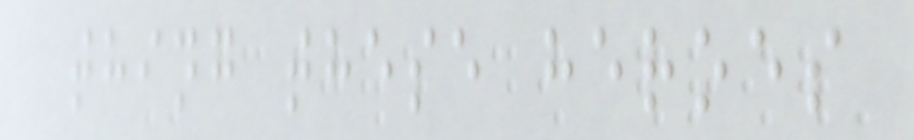thing these heroes
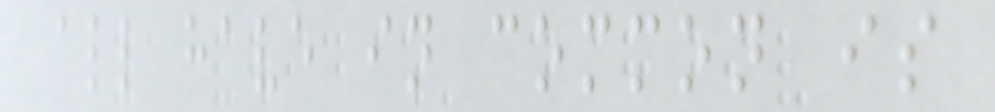all have in common is
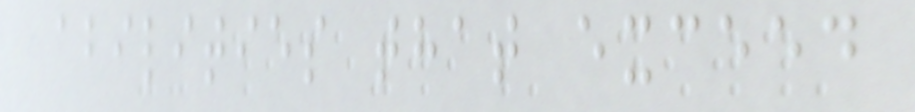abilities that exceed
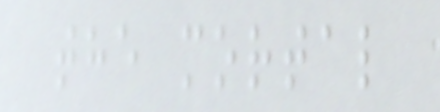the mortal
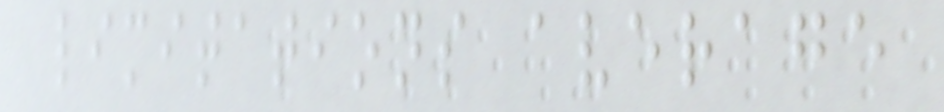limitations average
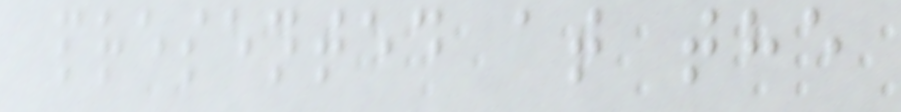presented at the
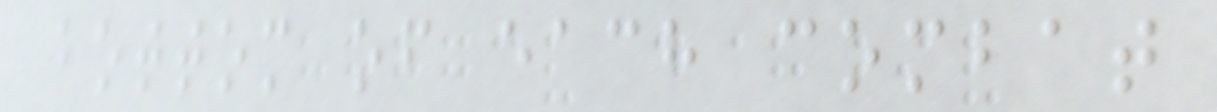bottom of each combat
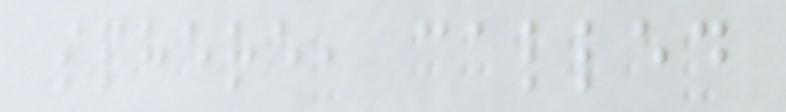sphere, called
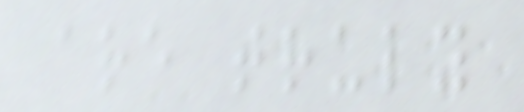are truly
